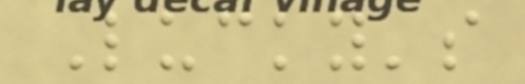Lucky's
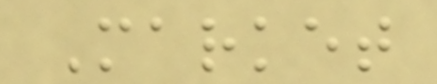Market
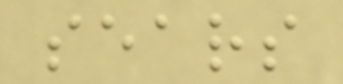sears
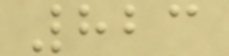823
